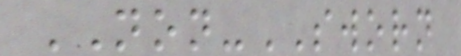NON-SWORN
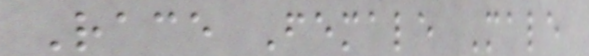Race Female Male
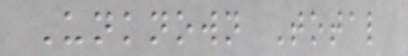Unknown Total
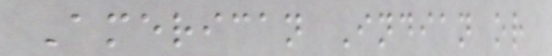American Indian or
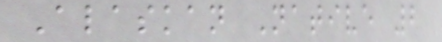Alaskan Native 2
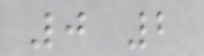0 2
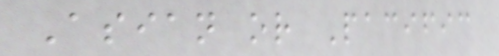Asian or Pacific
